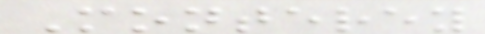Monterey
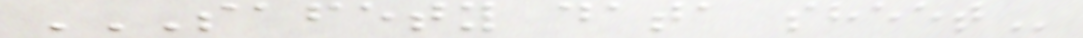SAFETY DATA SHEET
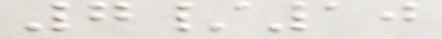7/10
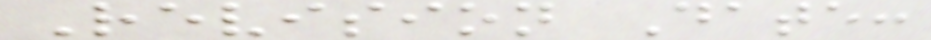Revision Date:
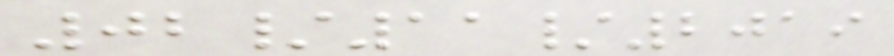02/11/2019
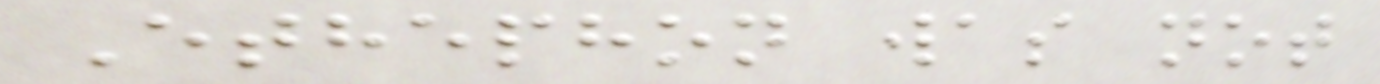Ethephon was not
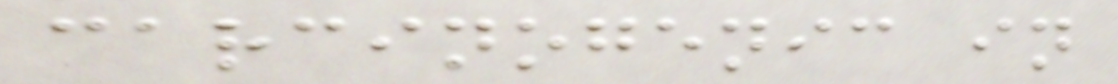carcinogenic in
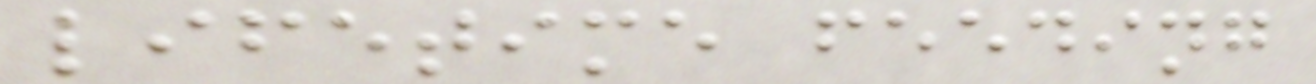lifetime feeding
